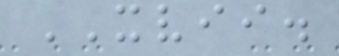XVII.
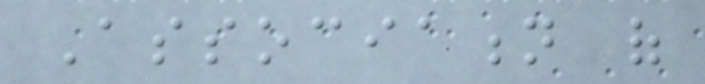Association of
